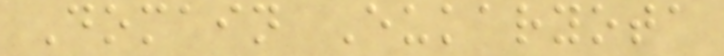Domain Eukaryota
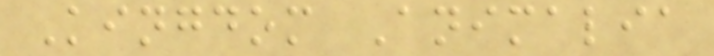Kingdom Animalia
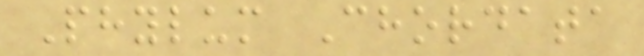Phylum Chordata
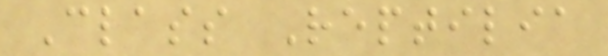Class Reptilia
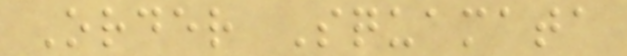Order Squamata
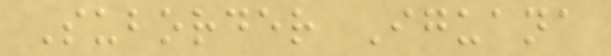Suborder Iguana
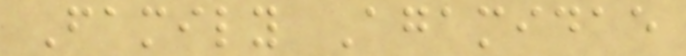Family Agamidae
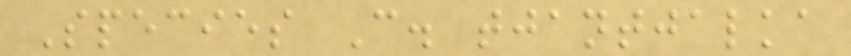Species C. tjantjalka
